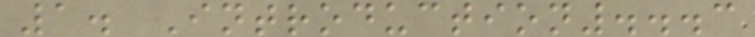1. Introduction...3
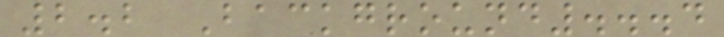2.2 Background...4
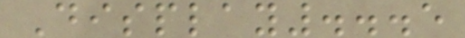Display...5
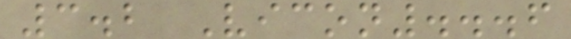3.2 Vicon...6
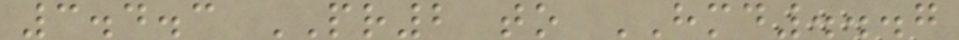3.4.3 PR2 to HMD...7
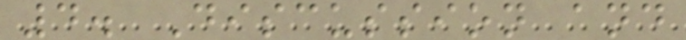4. Discussion and
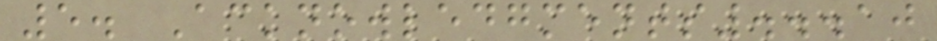5. Acknowledgments...10
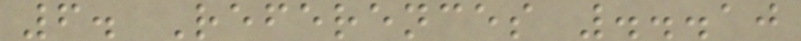6. References ...10
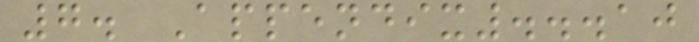7. Appendix...10
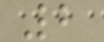2
